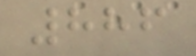886
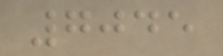7045
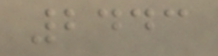2443
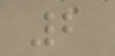2
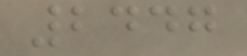2447
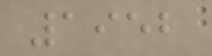1952
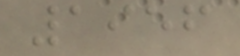1956
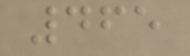465
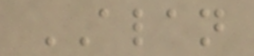ALAN
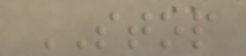STOP
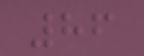86
